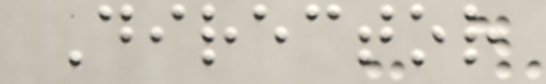Director
